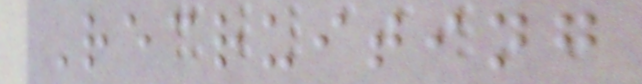Recruiting
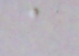a
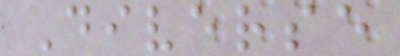Diverse
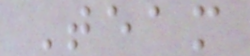Team
